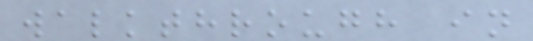walkthrough in
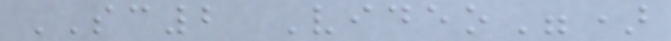SC2 Video")
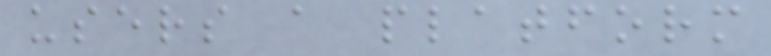users a platform
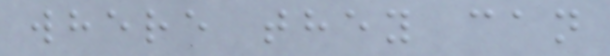where they can
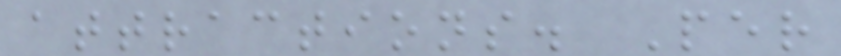attractions. Per
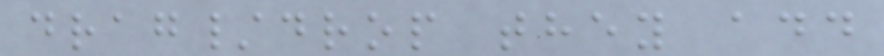drag/drop they add
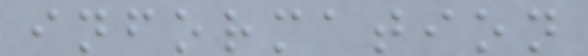information
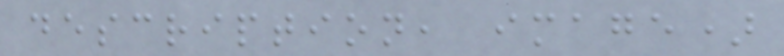description, image)
